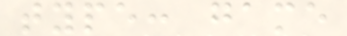type: game
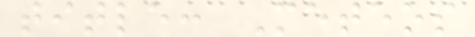title: Meteos
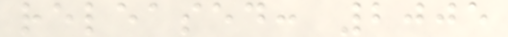released: 2005
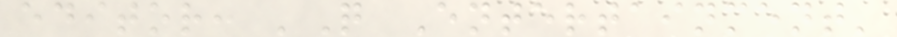editor: 'Q Entertainment'
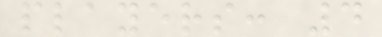players: 4
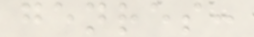genres:
